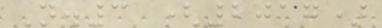N.3 (2017)
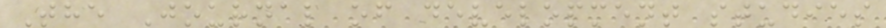The Journal of development studies
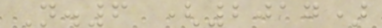N.6 (2017)
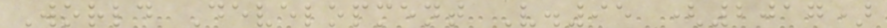World Development V.95 (2017)
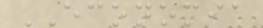ECONOMIA
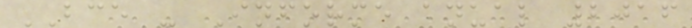BCE - Informe anual 2016
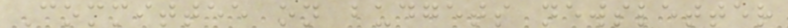Committee on budgets newsletter
